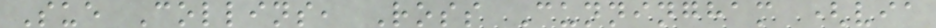Sue Collins, Ross Cunningham (via
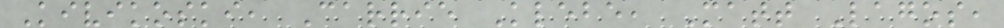Kivikoski, Carrie Klebe, Matt Lagos,
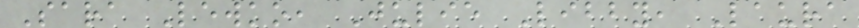Sara Lewko, Julie Libby, Laura
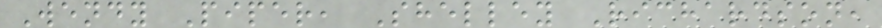Wendy Piper, Shelley Richardson,
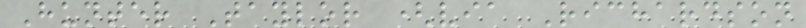Hunter Taylor (via Richardson
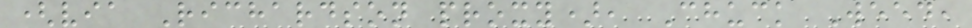(via Richardson proxy), Chuck Weed,
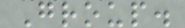Group.
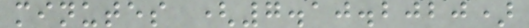minutes (7.10.2020)
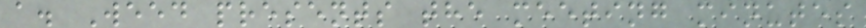a. Weed presents the meeting minutes
